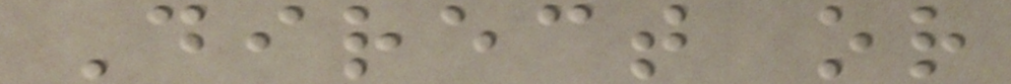Direct or
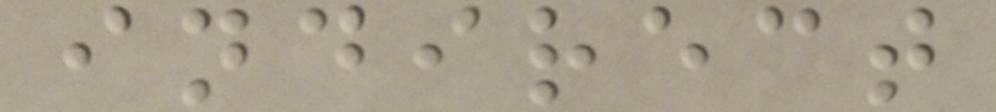indirect
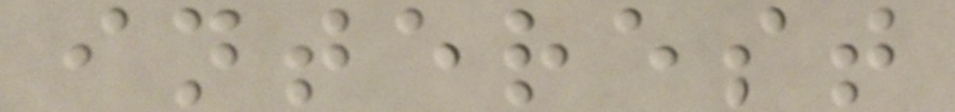interest
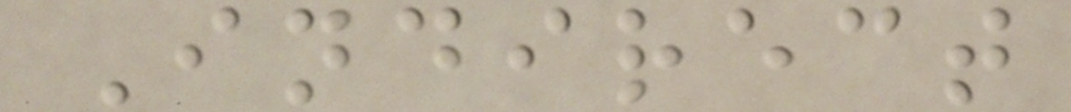Indirect
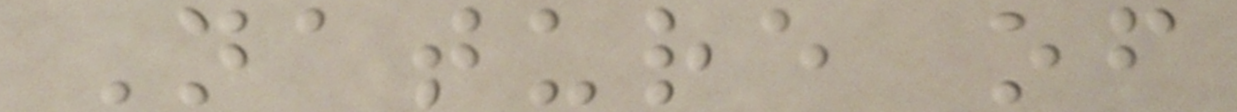Nature of
